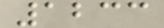1233
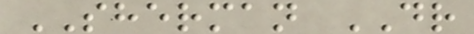SHERMAN DR
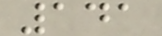141
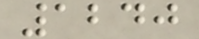1240
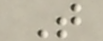T
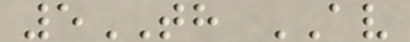5TH AV
